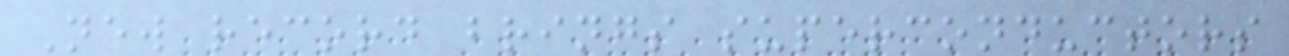New record brings superconductors
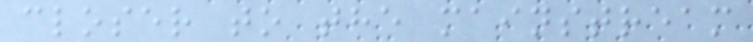closer to the mainstream
